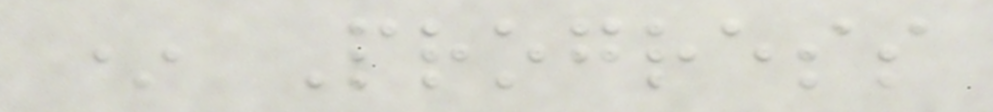* Progress
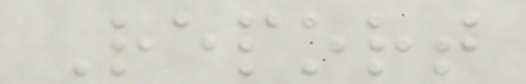Report
